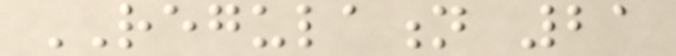REGULATION 21
